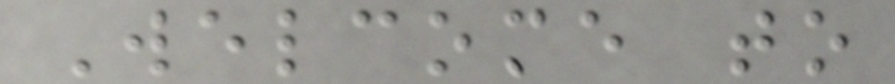Welcome to
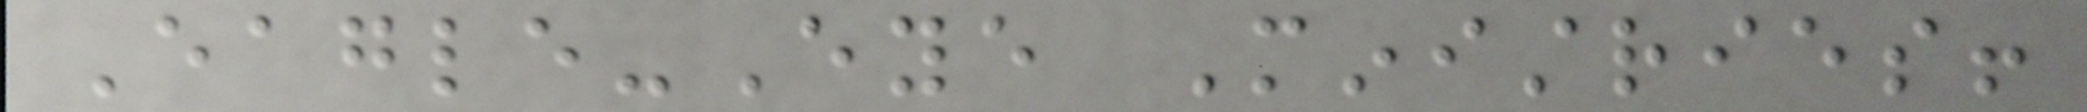Eagle-Eye Ministries!
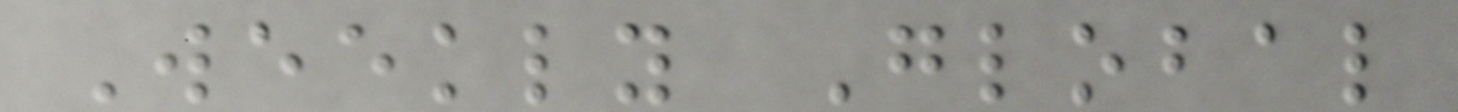Weekly Global
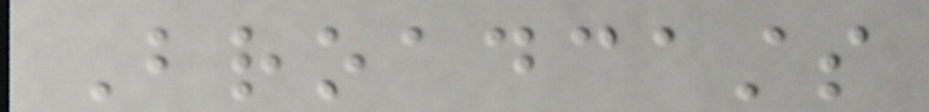Broadcasts
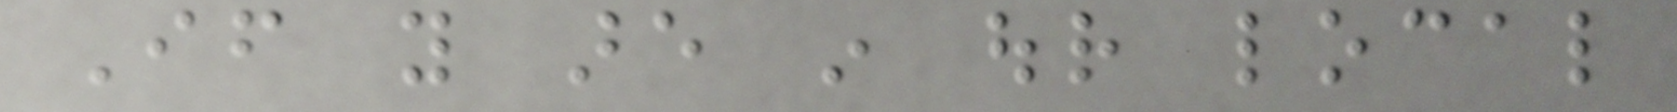If you are in our local
